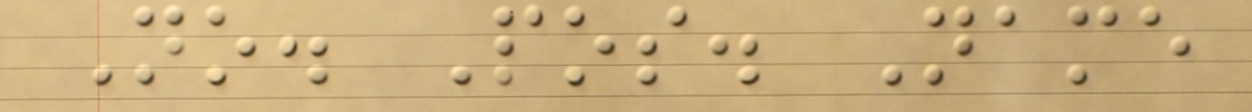No. Pos. Name
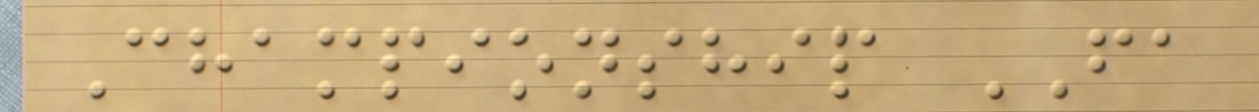Championship FA
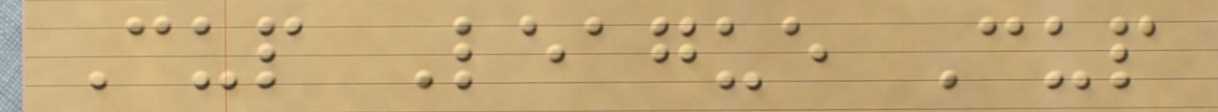Cup League Cup
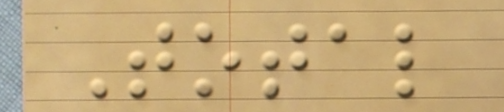Total
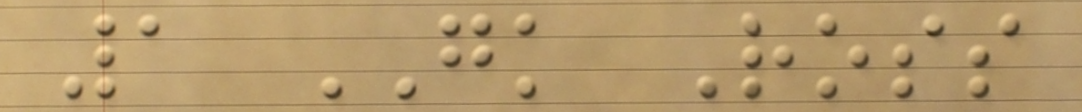1 GK Ross
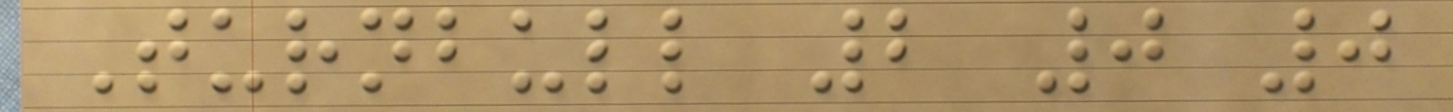Turnbull 2 0 0
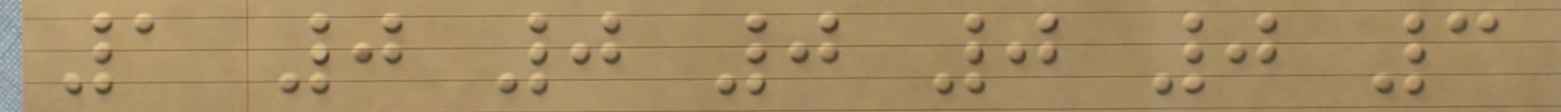1 0 0 0 0 0 3
